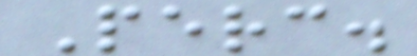Perc.
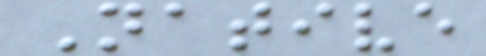Native
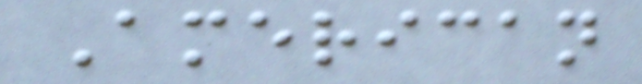American
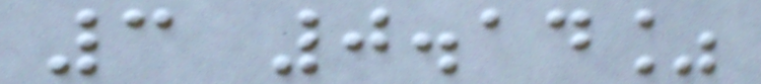3 0.14%
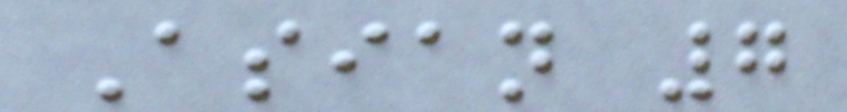Asian 7
